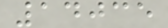14035
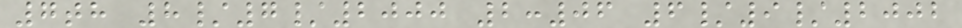7th 8/7/2000 2:06 6/9/2002
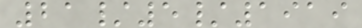21/5/1919
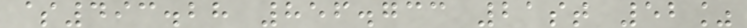$493.28 856.733 21st 52%
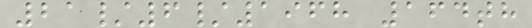21/6/1968 164th
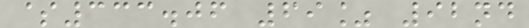$333.06 69% 92nd
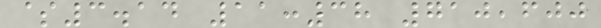$3.14 11:38 710,600
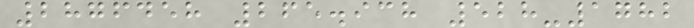2876458 265.938 528-1782
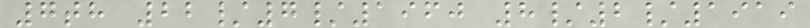7th 22/7/1960 8/2/1919
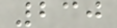230
